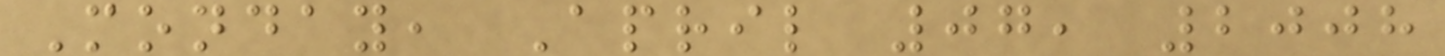Monday, April 07, 2008
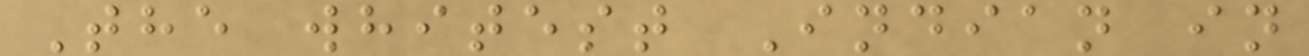The whitest Indian in
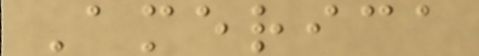America
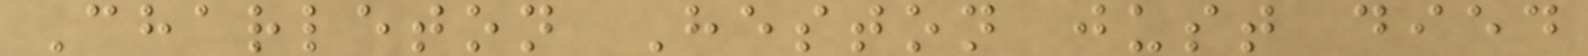Charleton Heston just died
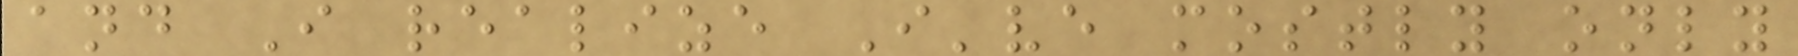and I realize I've mostly only
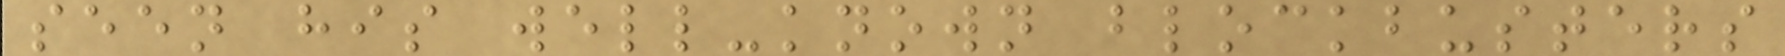seen his well-known blockbusters
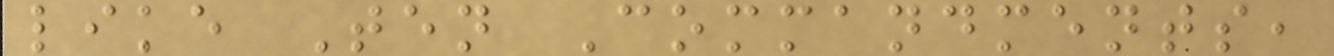like Ten Commandments,
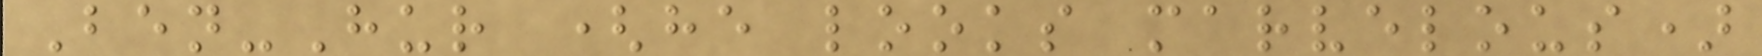Ben-Hur (he looks marvelous)
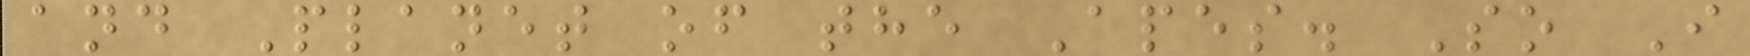and Planet of the Apes. So I
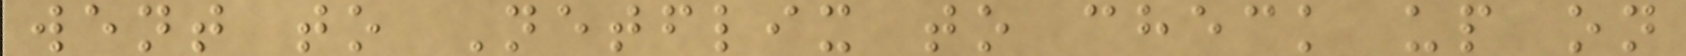went to Netflix to check up on
